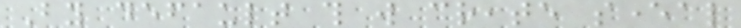By default this will create several
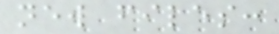new files:
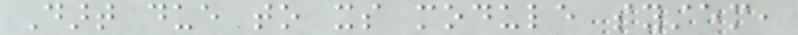Dart due to its module system,
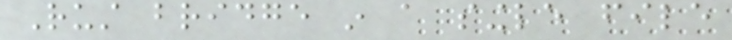Rust bridge in a single file
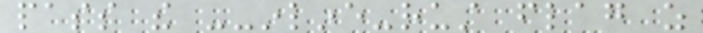pass the --inline-rust flag as
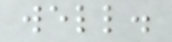well.
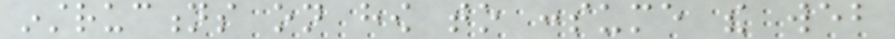instructions on how to consume the web
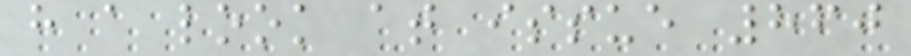have a look at issue 860
